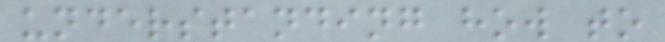understanding how to
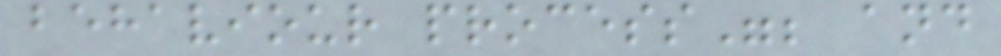behaviour process"; and
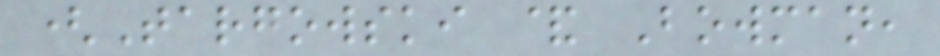(Targowski & Bowman,
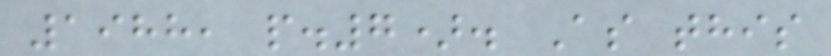1988, p.7). As this
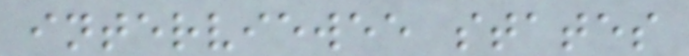interviewee states
